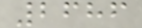2686
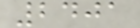2401
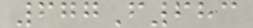677F683
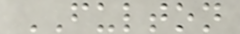FULTON
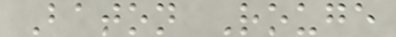Baton Rouge
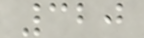320
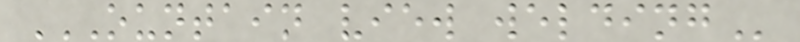OUNTAIN VIEW WELDING
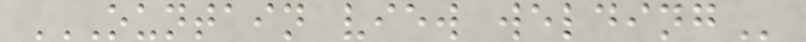OUNTAIN VIEW WELDING
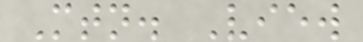Mtn. View
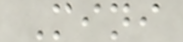Mini
